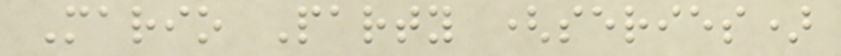Mario Party (series)
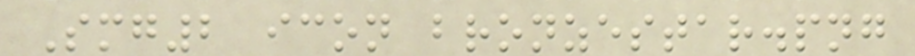Smg2 icon bronzestar.png
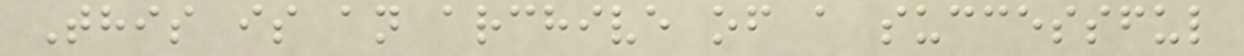This is an archive of a successful
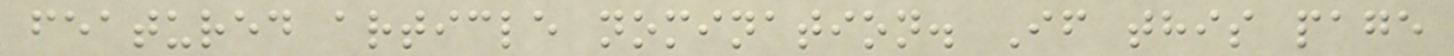featured article nomination. If this page
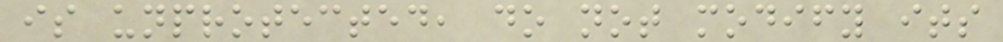is unprotected, do not modify its
